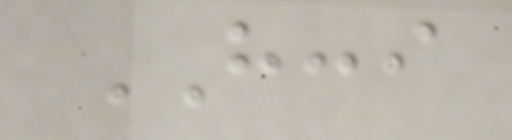HCCI
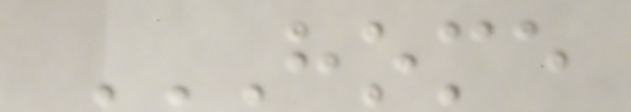HOME
